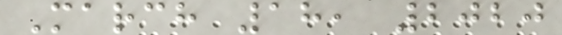March 18, 2020
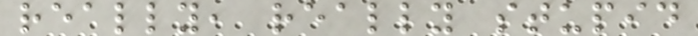really, really stupid
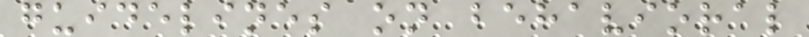guidelines on behavioral
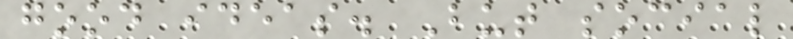good ideas. But social
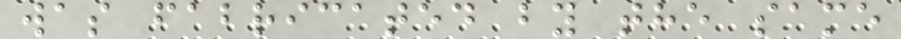was fabricated by the same
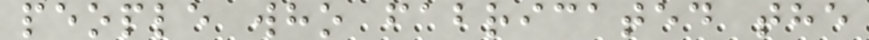people who fabricated the
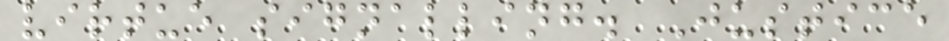virtue signalling. Justice
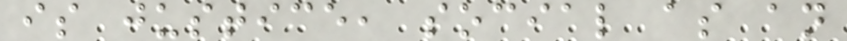is justice, social as an
